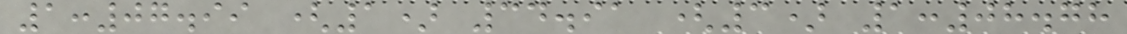1:07.99 (1) 34.91 (3) 1:08.78
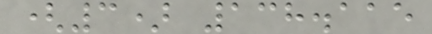(3) 138.115
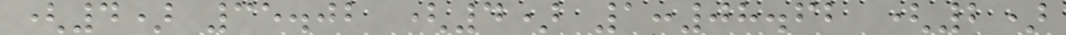(4) 35.02 (4) 1:08.62 (2)
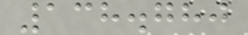138.780
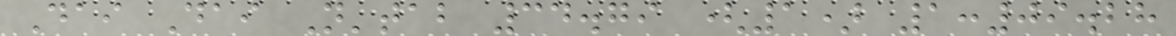Dai Dai N'tab 34.79 (1) 1:09.28
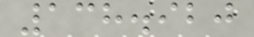138.920
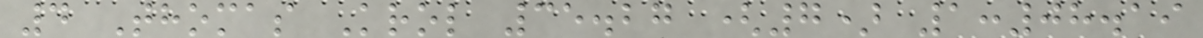4 Thomas Krol 35.27 (7) 1:08.19
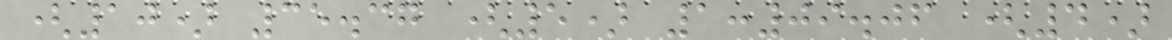(10) 35.37 (5) 1:09.06 (4)
